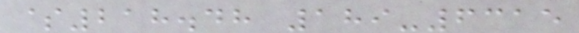$218.48 189-6315
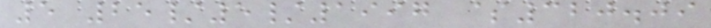5 25/5/1997 $320.09
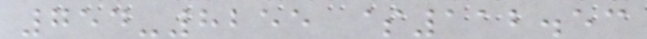754-8255 $112.53
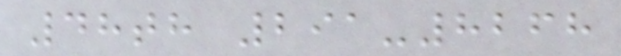48th 291-8268
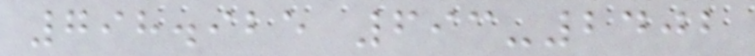798.925 693-2402
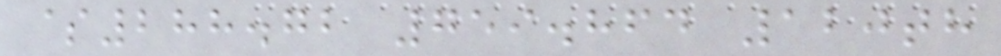$288.72 759.864 120th
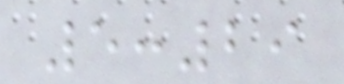5:29
